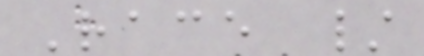Race /
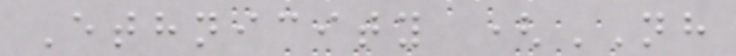Ethnicity (NH
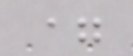=
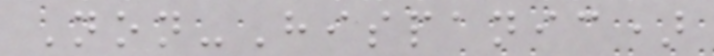Non-Hispanic)
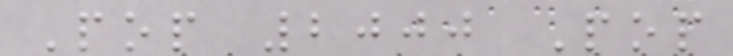Pop 2000 Pop
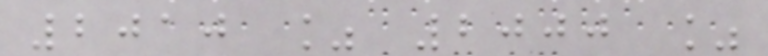2010 % 2000 %
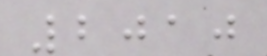2010
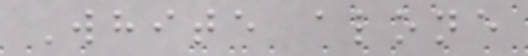White alone
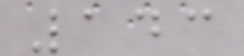143
